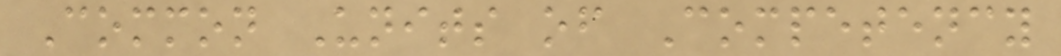Common Units of Competency
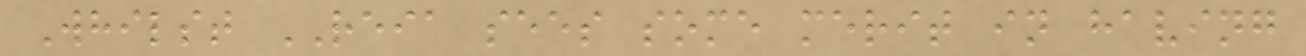Whilst REIA sees some merit in having
